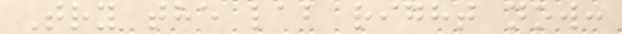Try the lab right now:
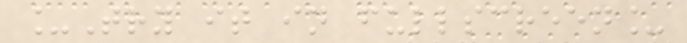_Try it in fullscreen_
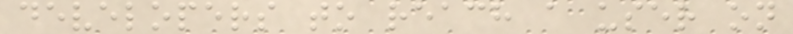developers to reach a user on
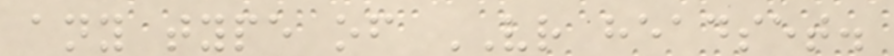any type of VR headset.
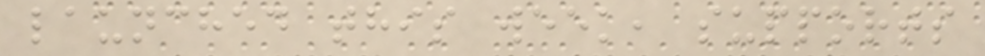launched this week, supports
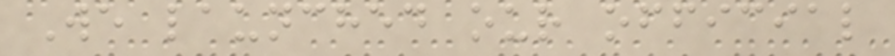We launched our official
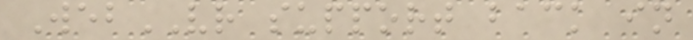WebVR support back in
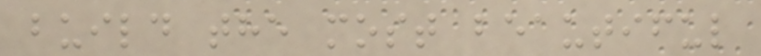build the most beautiful
